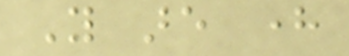You are here
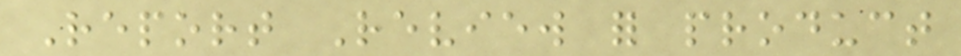Report Review for product
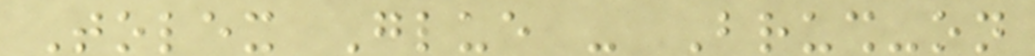Tolex Glue - Brush-on
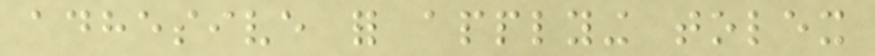adhesive for applying tolex
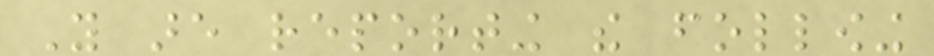You are reporting the following
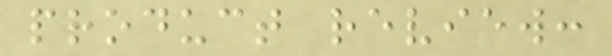product review:
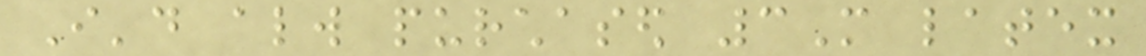I'd always purchased 3M latex
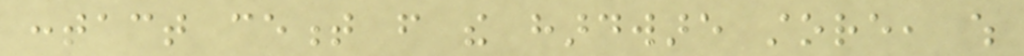contact cement from the hardware store, which
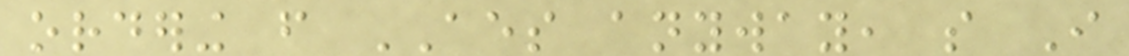ordering from AES anyway, so I
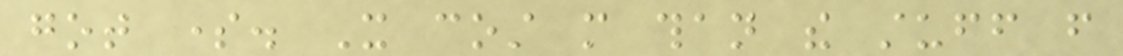got some. It cost more than the stuff from
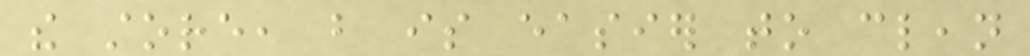the store, but is easier to clean
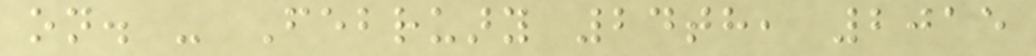on. - February 24th, 2015
